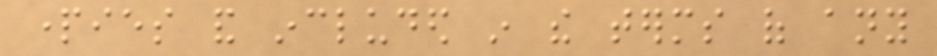parties and included in the terms of any
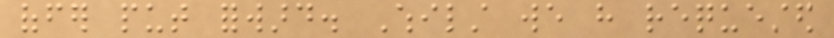offer put forward. Whilst we have requested
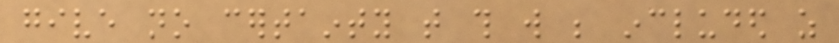give no certainty that this will be included as
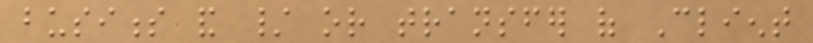business and / or transfer of Client
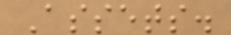Assets.
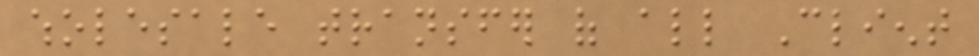wholesale transfer of all Client
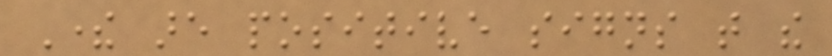There are positive signs that the
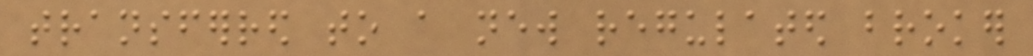transferred to a new regulated broker
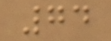74
